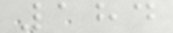184
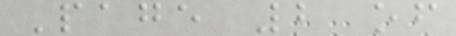Page 2 of
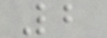2
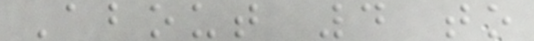About 4 to
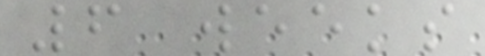6 weeks
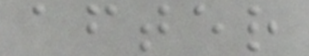after
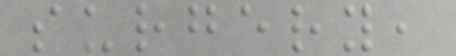surgery,
